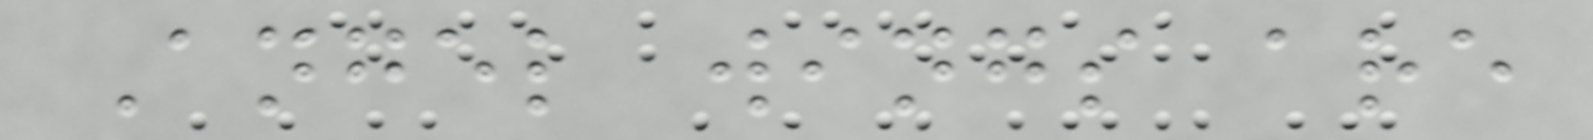Angel wings are
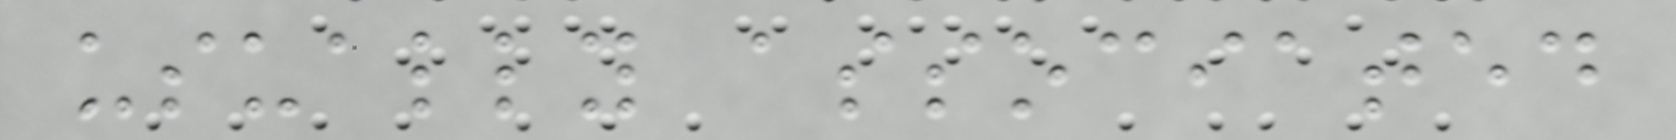usually associated
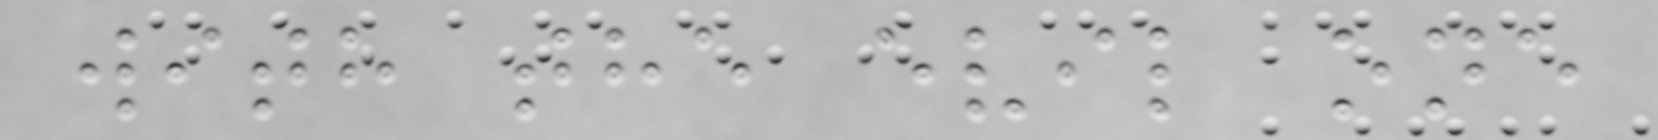with the evil one
